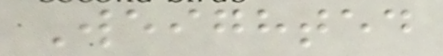Weighted
